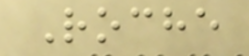Roche
